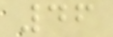46
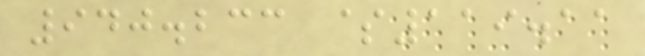940.233 $119.11
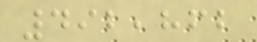492,862
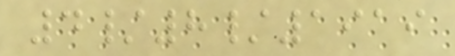4/8/1919
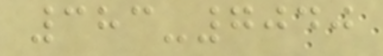383-7040
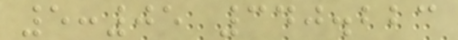5:05 340.223
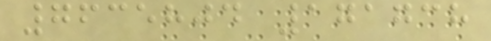7635804 171738
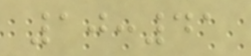10:41
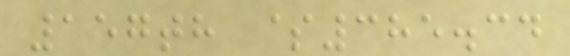157th $385.34
